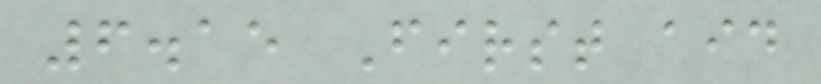6.15 First aid
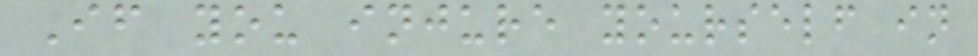If you injure yourself in
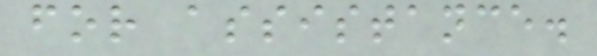for assistance.
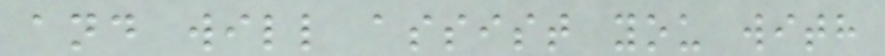and will assist you with
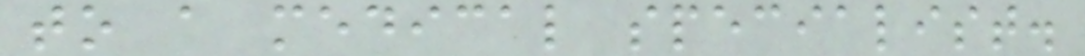to a medical specialist.
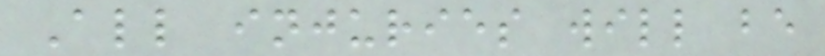All injuries will be
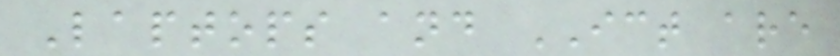Laptops and ICT are
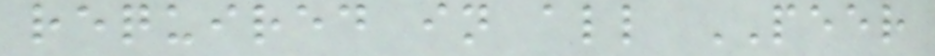required in all PEER
